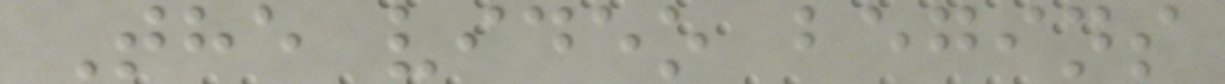The video begins
